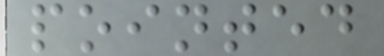pointed
